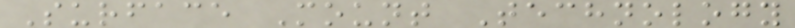Surface Mount Technology
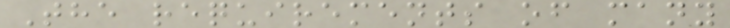The requirements of many
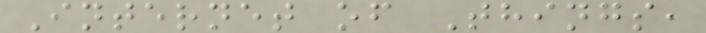Internet of Things,
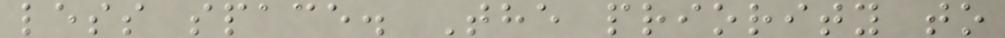less space. The priority to
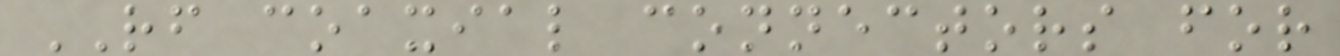RF coaxial connectors for
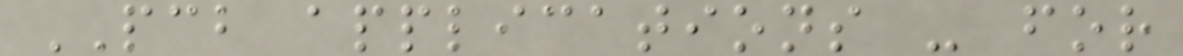PCB applications - for
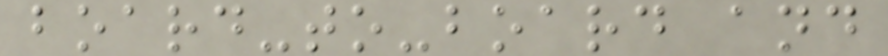board-to-board and
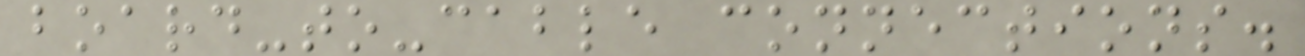board-to-cable connections.
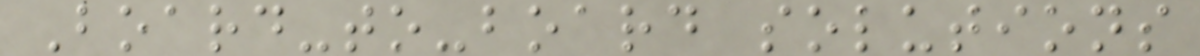Board-to-board solutions
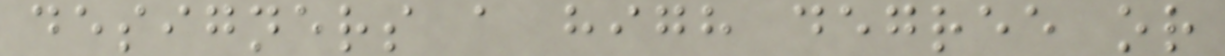designers a high degree or
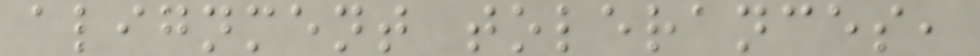alignment tolerances,
